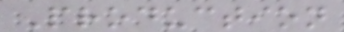Production
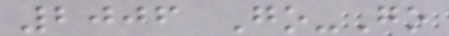2006 Go-Go
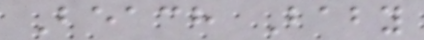Beach Baby
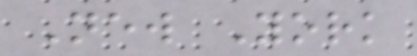New York
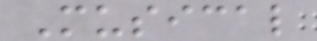Musical
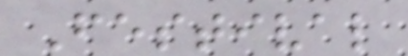Festival
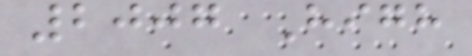2007 High
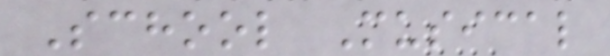School Musical
